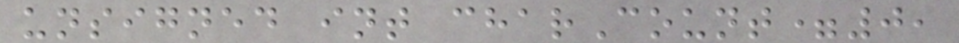unsigned int charCount=0,
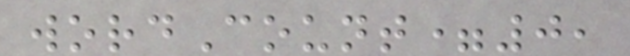wordCount=0,
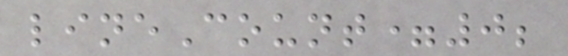lineCount=0;
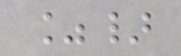%}
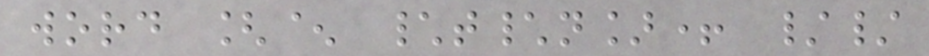word [^ \t\n]+ //
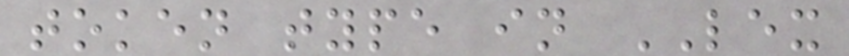token type in LEX
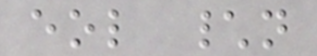eol \n
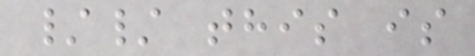// this is
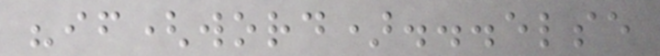"if(word)...else
